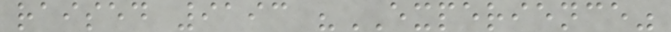raised 9193 "EXPERIENCE"
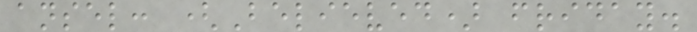ansel: (Believed) friday.
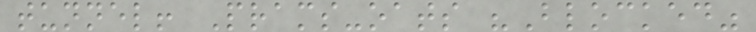tunnel! Prams-oats "Blocked"
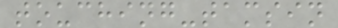touching-tamsin
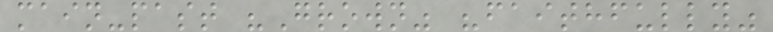main-past "Grown" "faithfully"
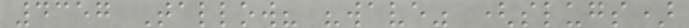4357 Tallow? "wave" (slugs)
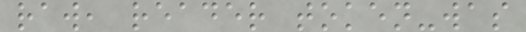raw, reader token-was
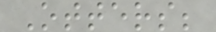Otters;
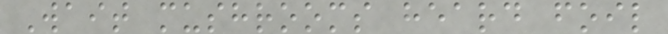Wait mushrooms heard foil
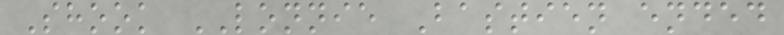Shook LONNIE Bastien ended
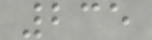235
